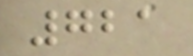721
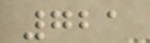721
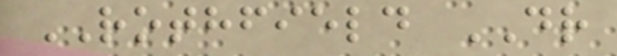ROTHFIELD DR
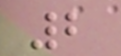2
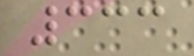333
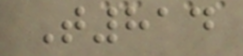T814
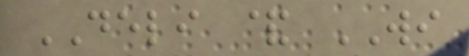DELI & WI
